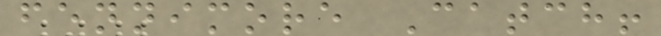fennimore Catch!
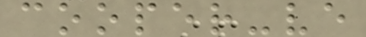cooper-ve
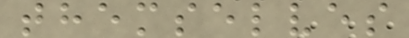themselves
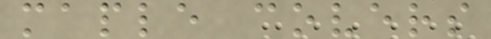maple covers
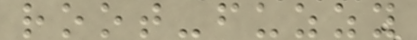root-fuzzy
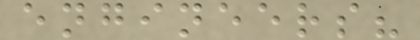engineers?
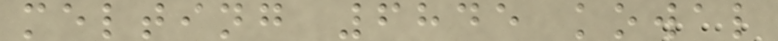melting 6845 kowal
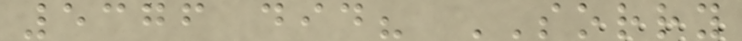5376 did? SORRY
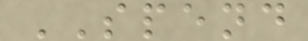SPEND
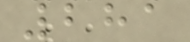281
